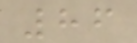86
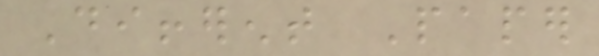Different Paper
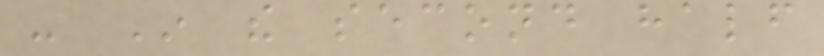- In the second half
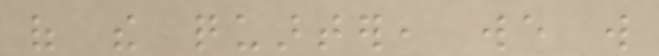of the quarter, we will
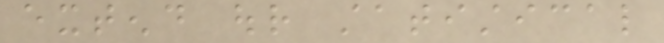extend our statistical
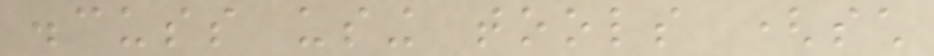discuss using tools (such
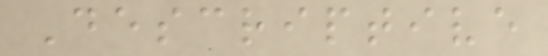Descriptive
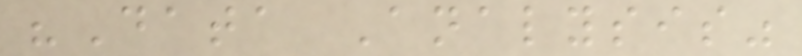"Data Analysis"
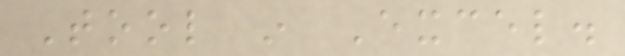Tool in Excel.
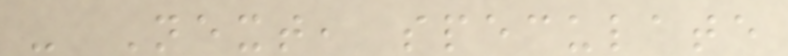- Next, speculate
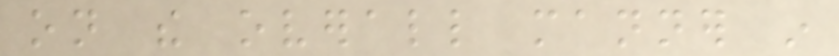on the overall manner in
